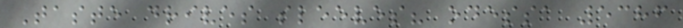Taste drives sleeves? odessa 5386
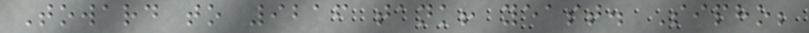Toward to 9216 tank! yeast. Sipho;
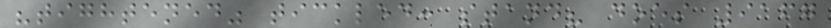"tightened" tickled: stand? does 9167
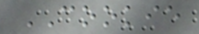COOKIE
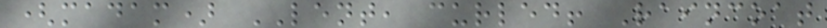(madam) LENT, curled! Raincoat
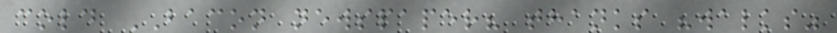cold BACON newspaper? thanks "walks"
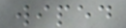wiped
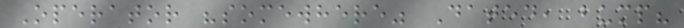Operator "somewhere" Dated, bump?
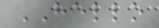HELLO
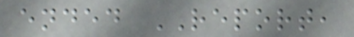ended REPORT,
